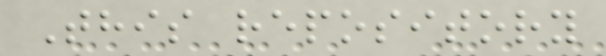This repository
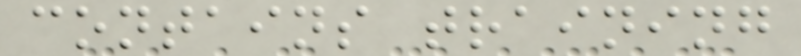contains training
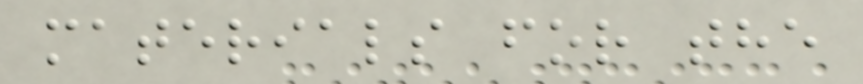materials for the
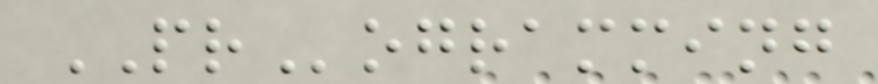PRogramming
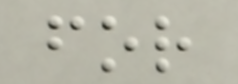for
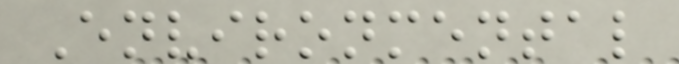Environmental
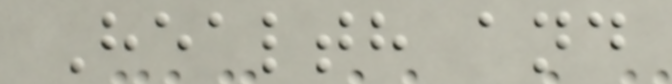Health and
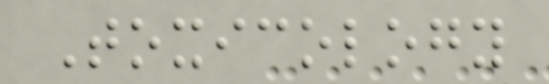Toxicology
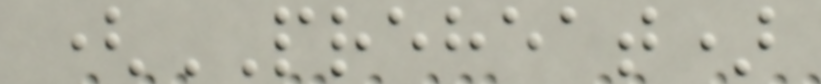(PREHEAT)
